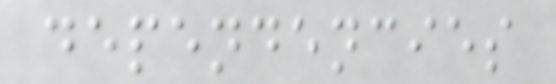dependencies
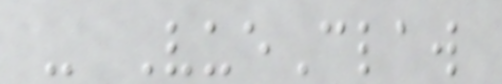- VueClaw
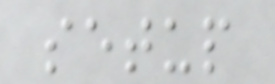setup
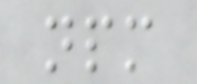npm
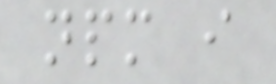npm i
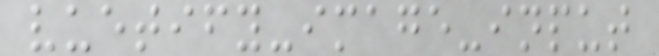vuetify-image-input
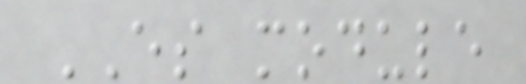ES module
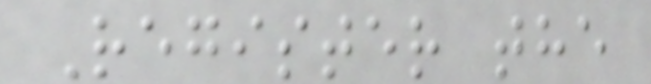Register the
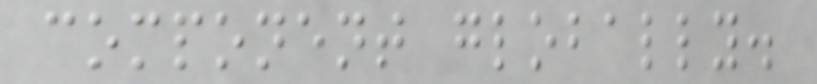component globally.
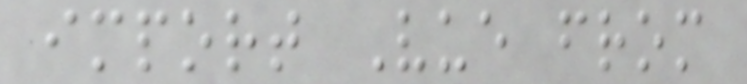import Vue from
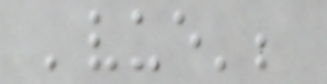'vue';
